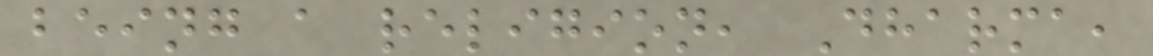being a religion, Dharma,
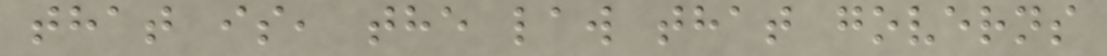that is, the law that governs
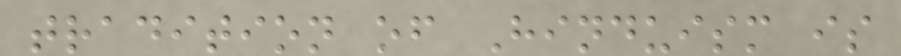tradition of Hinduism is
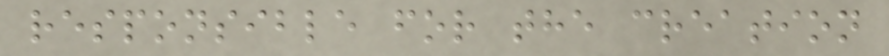responsible for the creation
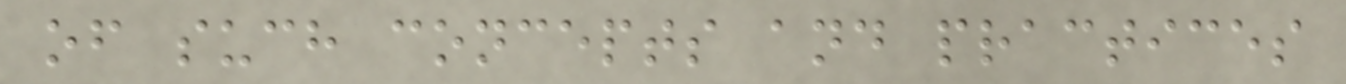of such concepts and practices
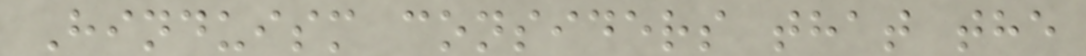Hinduism considers that the
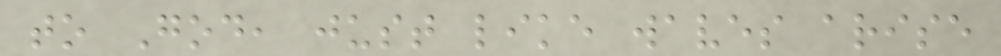to God, just like waves arise
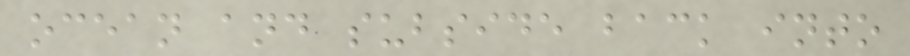ocean and subside back into
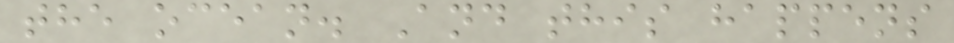the ocean. And this happens
